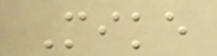Mike
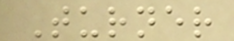Turner
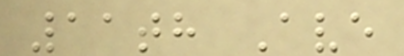11th Ave
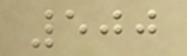500
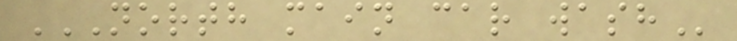NORTH MAIN CAR WASH
